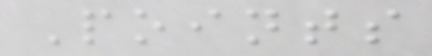Points
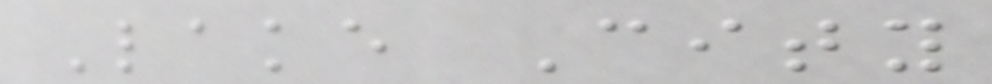Lake City
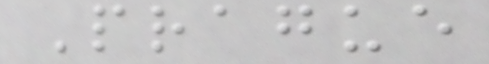Prague
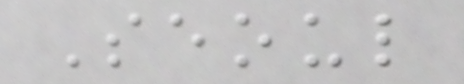Seoul
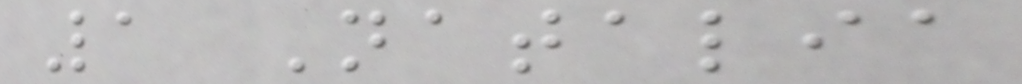1 Natalia
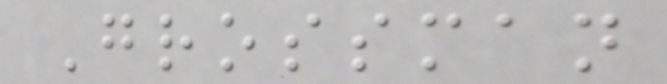Grossman
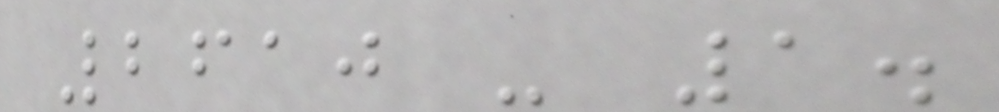2610 - 1.
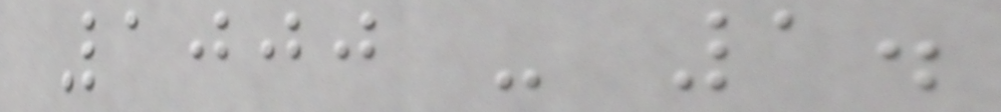1000 - 1.
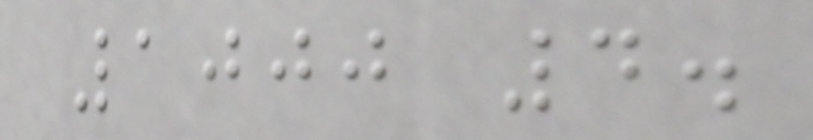1000 4.
